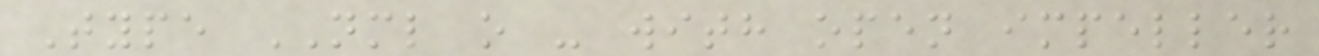Type NML o - with open impeller
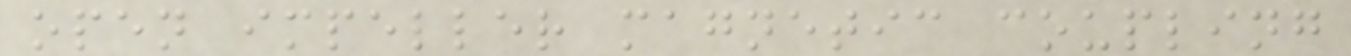open impeller magnetic coupling
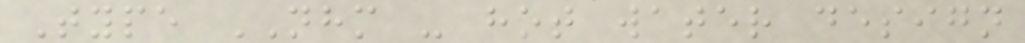Type NHM - hot water design
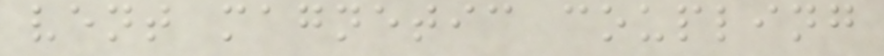vent magnetic coupling
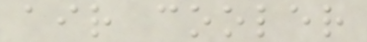air cooler
